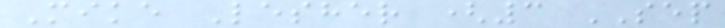Mike Lesher (3 SEP
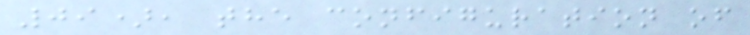09), the configuration of
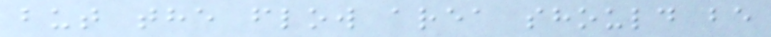but the flow area should be
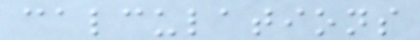calculations
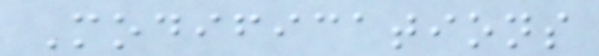Modifications
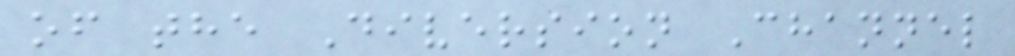of the Diversion Channel
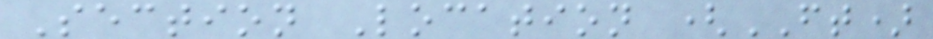Section Location (FT)
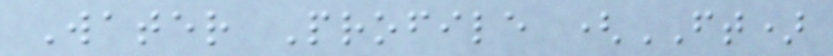Water Profile (FT)
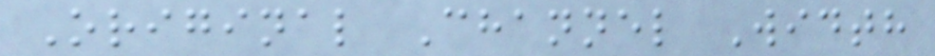Original Channel Width
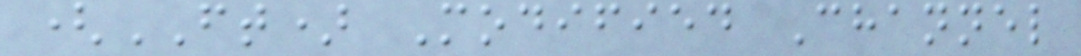(FT) Modified Channel
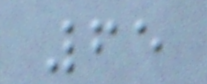65
